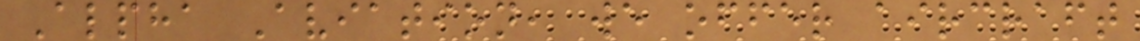Alpha Aviation, we offer aircraft
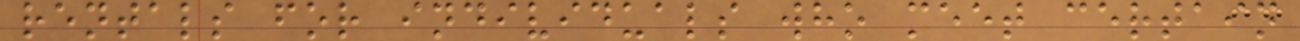rentals for individuals who meet certain
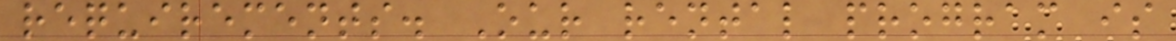requirements. Our rental program is
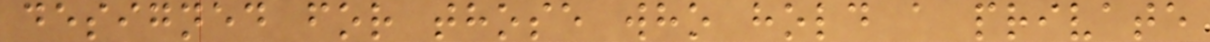designed for those who hold a private
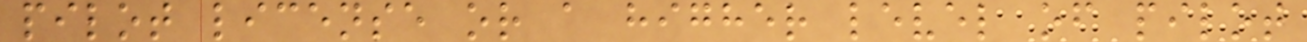pilot license or a higher level of pilot
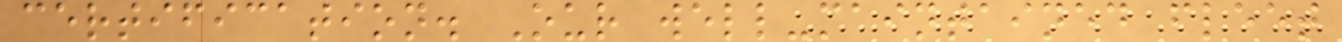certification. Our well-maintained fleet
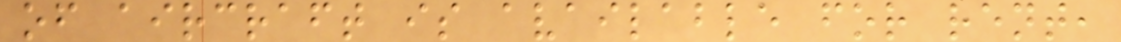of aircraft is available for rent,
